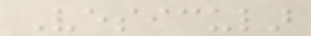Vesicular
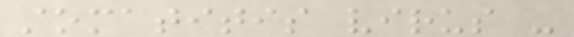stomatitis virus -
